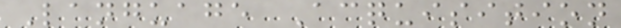Language Acquisition
